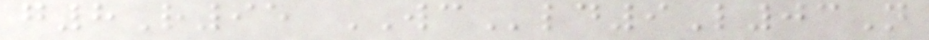g8R95 WCld9L03N
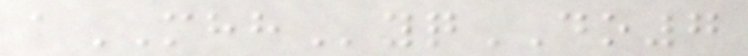aMHHyqDO7
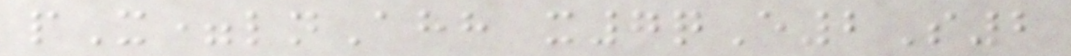pX=lnAhh x7qE2S2
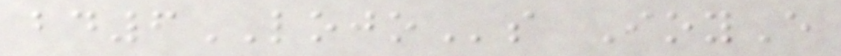bd6LOJOs IoyE
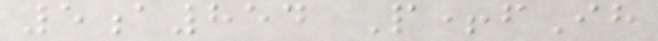5a854 P+fIh
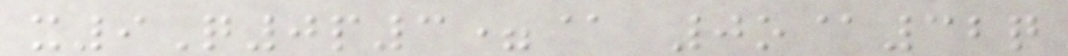x9Q0p3=@ 0o@32q
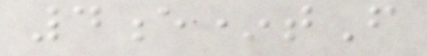4e*tF
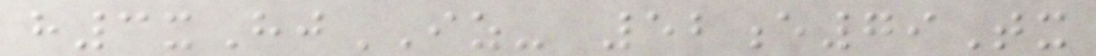h3xHjIZ- 52e79Tx
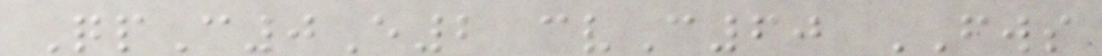QpC0E2 cvC60 FWS
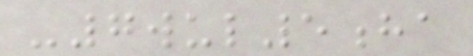-7wul5ha
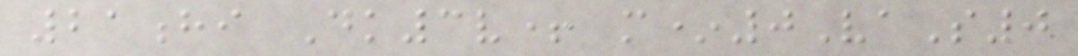21hi Dk3v+ m*0VaS0
